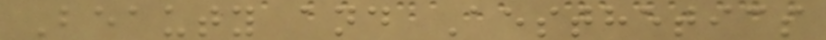Beauty and Aesthetics
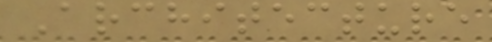Architecture
